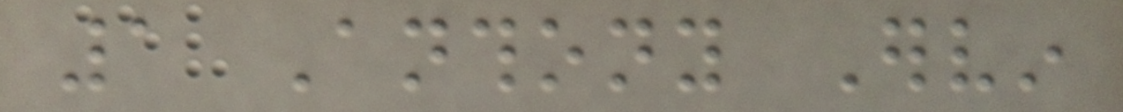1 Anthony Ervin
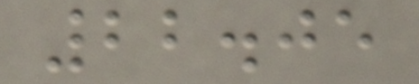22.05
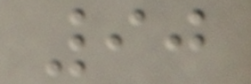90
